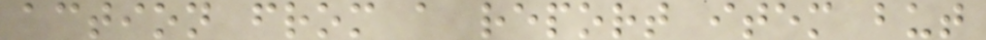action from a report item but
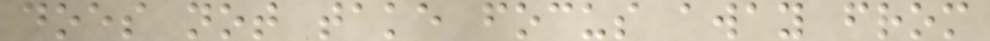does not take focus away from
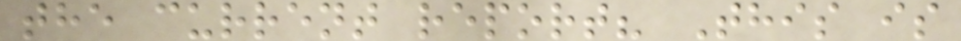the current report? This is
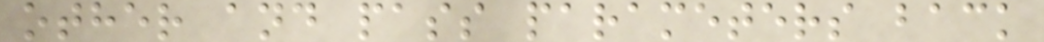other and pass parameters back
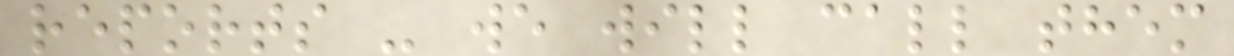reports - we will call them
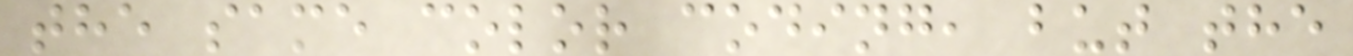the same color coding, but the
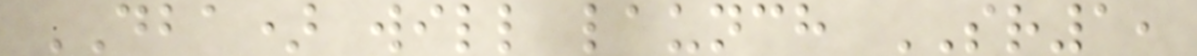DBA) will launch SR1,
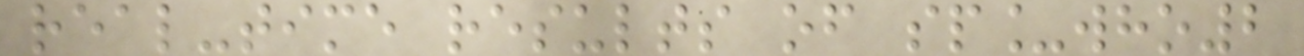real-time results of sp_who2
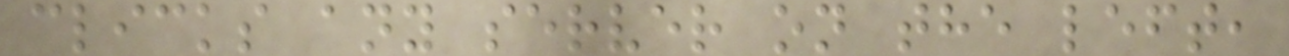clicks any server on the left,
